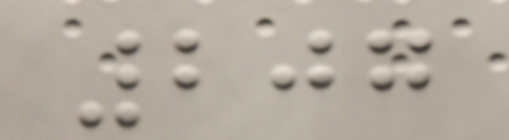207
